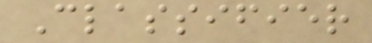Classifier
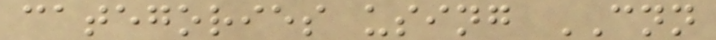categories using CNN
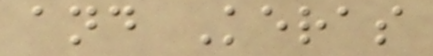and Keras
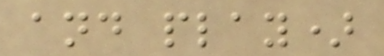and play)
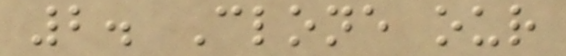2. Clone our
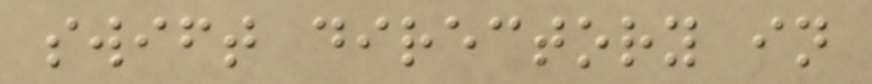swift directory in
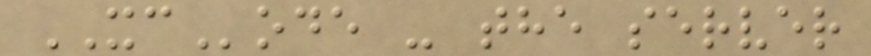XCode - the server
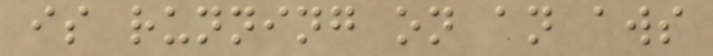is running on an aws
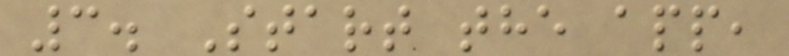3. Start the app,
